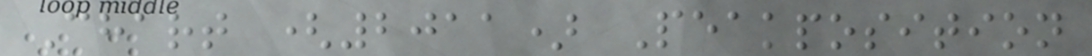Chart (2011) Peakposition
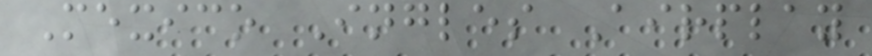Mexico Ingles Airplay
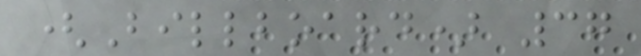(Billboard) 37
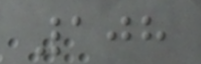108
